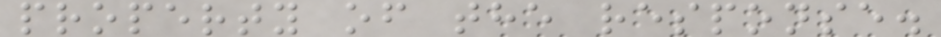property of the response.
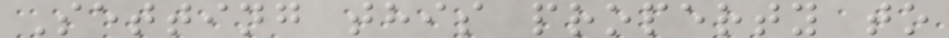Setting this property to
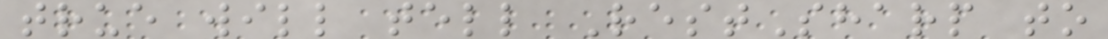true will tell RestSharp to
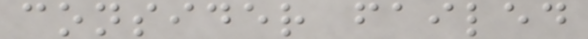consider failed
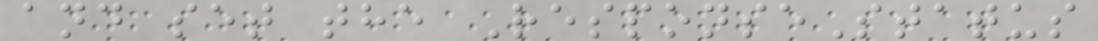and set the ResponseStatus
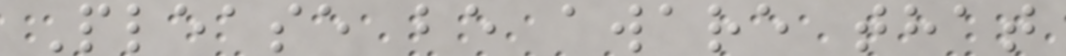Please be aware that
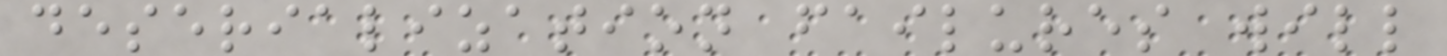deserialization failures will
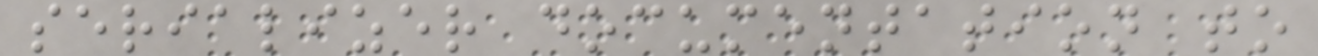serializer documentation to
